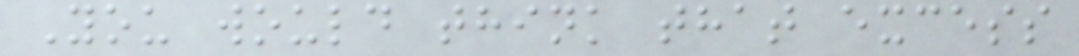You would think that excess
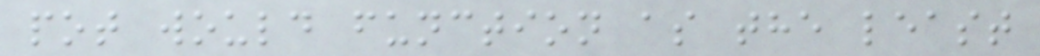pot would function as the least
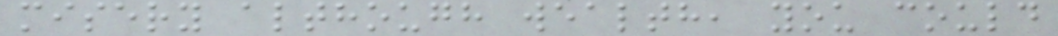misery although wealth, you could
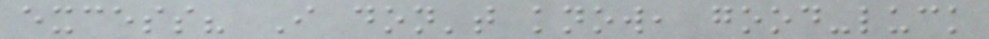excess? I don't know, good-luck
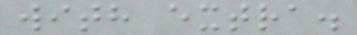with extra.
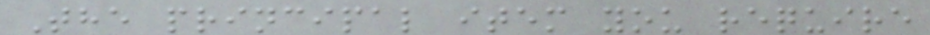The principal item you require
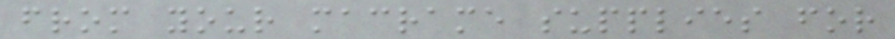from your macrame supplies for
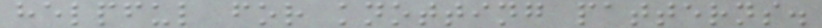helpful for knotting patterns.
